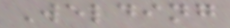Welding
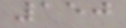150
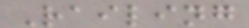Railing
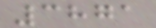3871
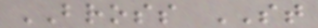BROSS ST
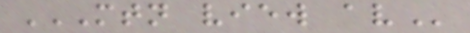MTN VIEW AV
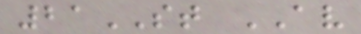21ST AV
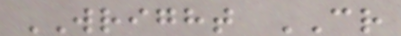WRIGHT CR
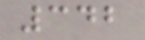342
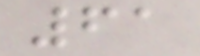61
